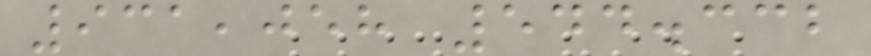931,058 544.332
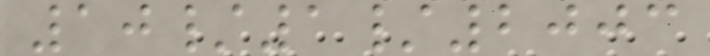10/1/2003
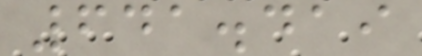641.419
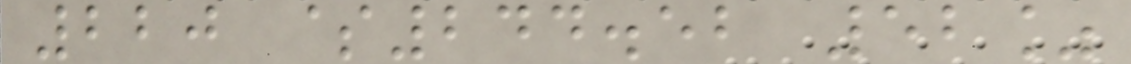220 $244.52 52%
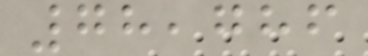78,786
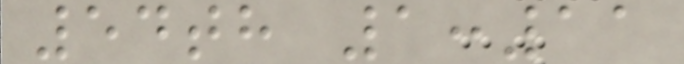54th 1:11
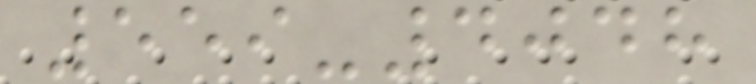559-4048
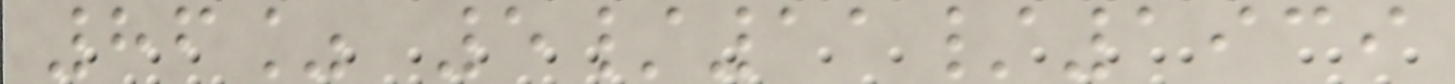86% 5/11/1939
